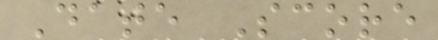Date Score
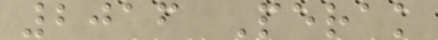2016 Perak
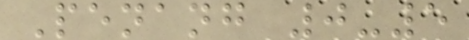Penang 0-5
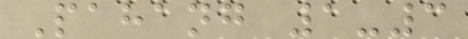Pahang 1-3
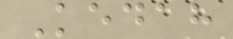Kedah
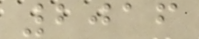2016
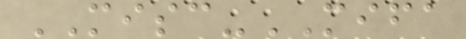MISC-MIFA
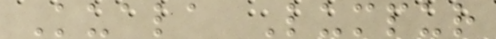Kuala Lumpur
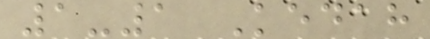1-1 Kedah
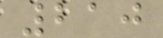210
